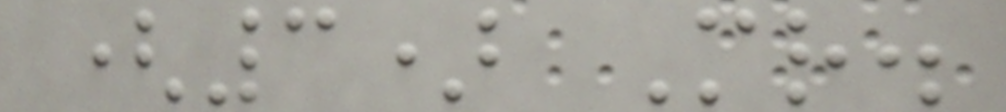(3) Mr.
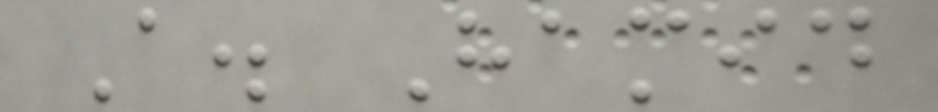A. Hamid
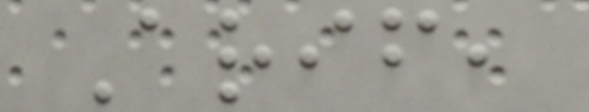Arif,
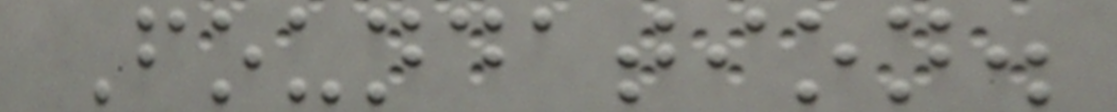Foundation.
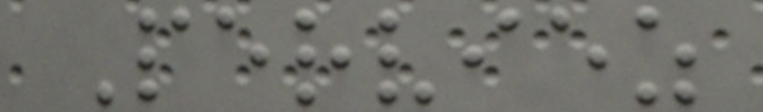Perviez
